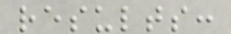results:
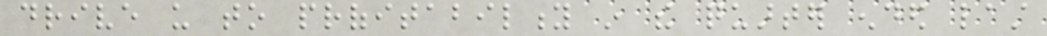drive us to profitability in the quarter ended last
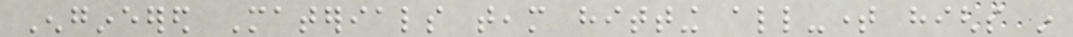Engineered Materials team hitting all-time highs in
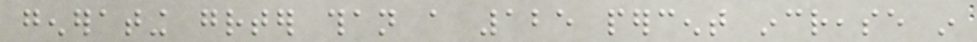generating greater than a 125 percent increase in
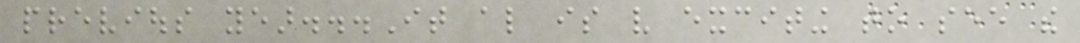previous year...It also is very exciting to see the
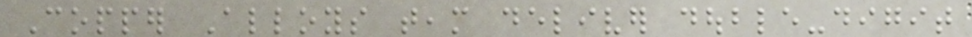Copper Alloys team deliver double-digit
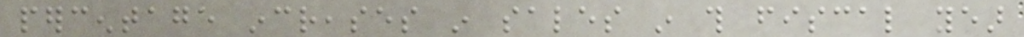percentage increases in sales in this fiscal year
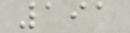191
